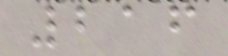216
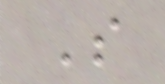S
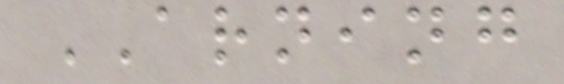ARNING
